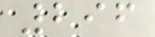296
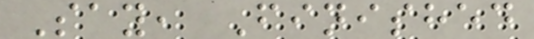Say, Finished
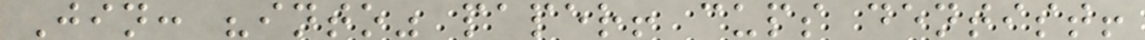Jin: "into" paper! cups dentist!
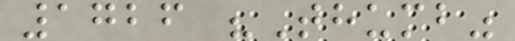1726 "Thumb"
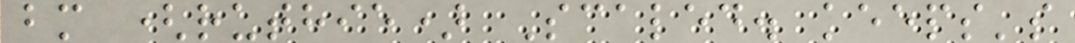bm (ruthie) Scaled. keeps's
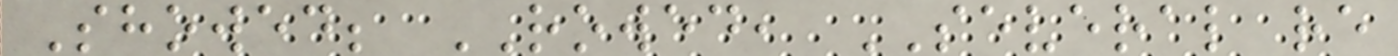Showed; ROWED, SEVERAL re
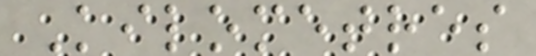Kilometres
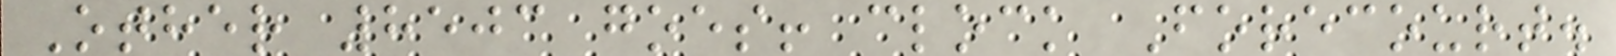Other 8503 goes! clock Forecourt.
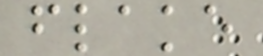flake
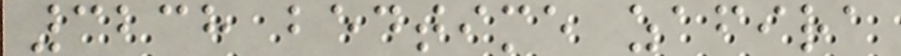3238 bedtime zafira
